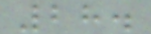28.
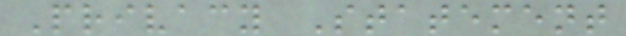Privacy Statement
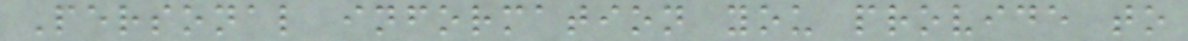Personal information you provide to
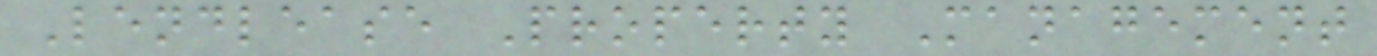Lendlease Property Management
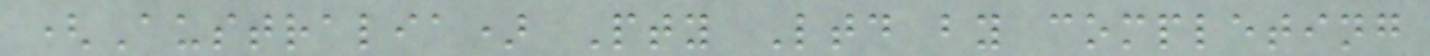(Australia) Pty Ltd by completing
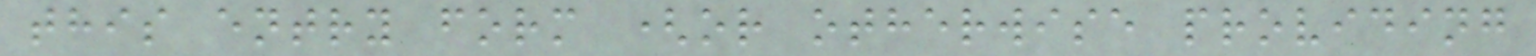this entry form (or otherwise providing
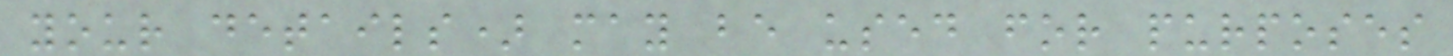your details) may be used for purposes
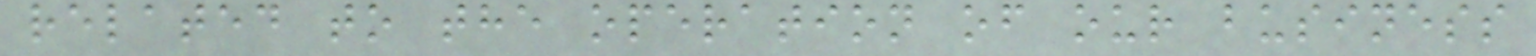related to the operation of our business
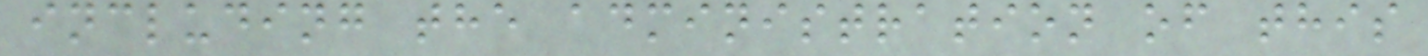including the administration of this
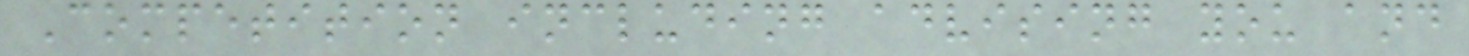Competition including advising you and
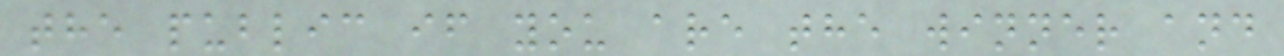the public if you are the winner and
